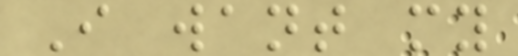I want my
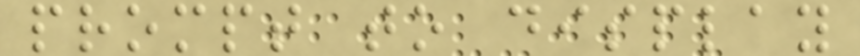prompt to display
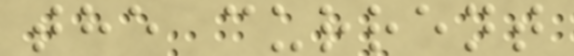the current
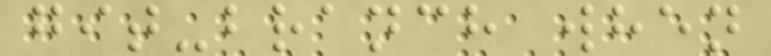git-branch when
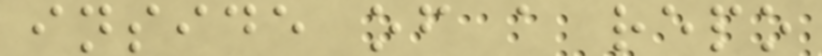inside of a repo
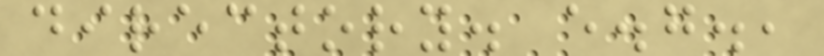directory. e.g.,
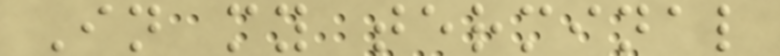In my terminal
